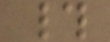#
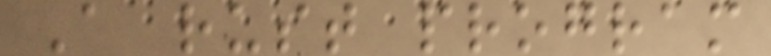A rust program
